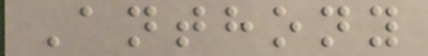Anthony
